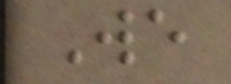We
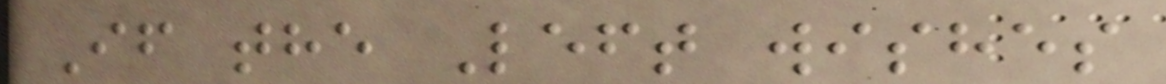If the Left wishes
